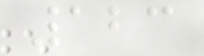123
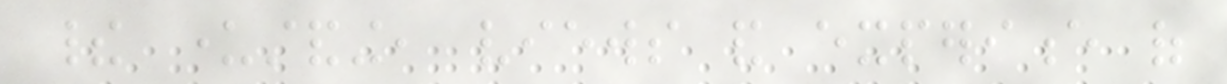their understanding, views and experience of
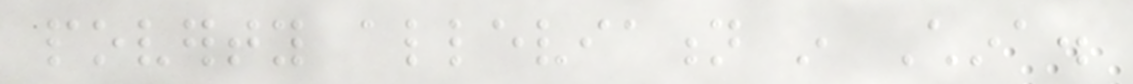poverty alleviation in China.
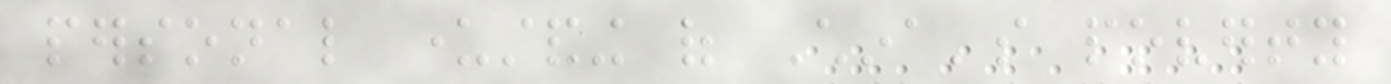personal understanding of China's poverty
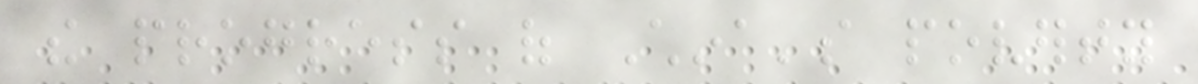the progress of China's poverty
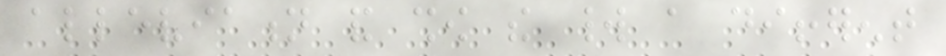alleviation and show the world a different
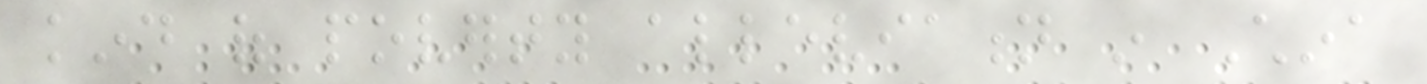kind of poverty alleviation in China
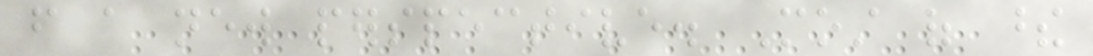from a new perspective. Most of these
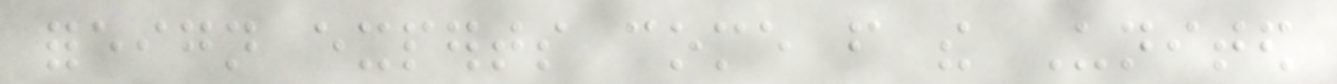foreign experts come from the United
